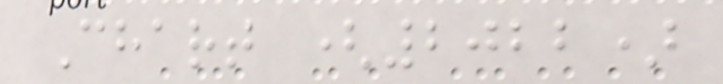Chart (2022)
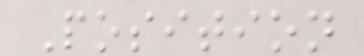Position
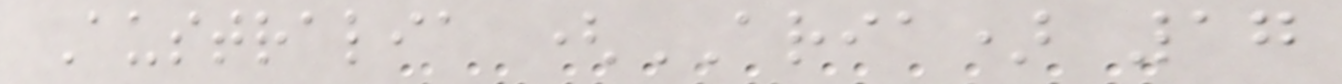Australia (ARIA) 17
